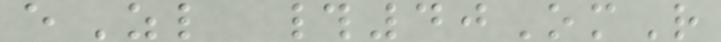eZl #40OmR
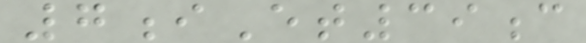7iEt39c
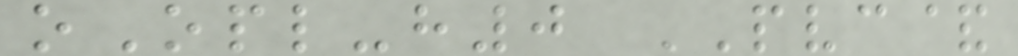oOpl-h0 PVC&
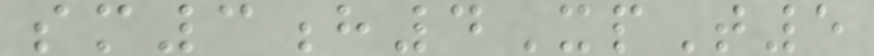sm3h4XpT5
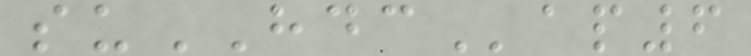suHDCap6
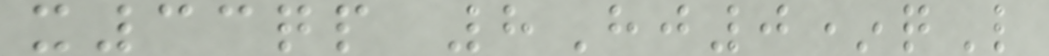x33qp 8Hj0*qL
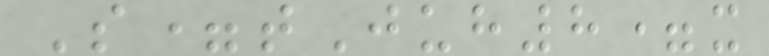S=tJuh8=x
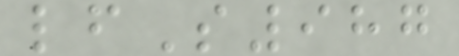lfS987
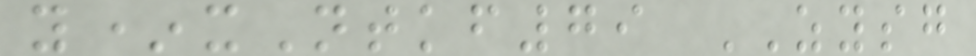y*xNtkf79 ZYSG
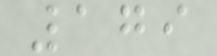179
